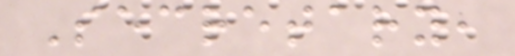Secretary,
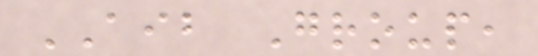AIB Group,
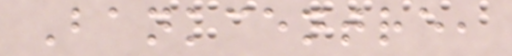Bankcentre,
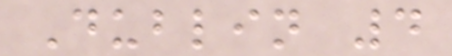Dublin 4
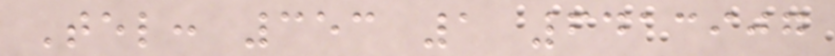Tel: 353 1 6413907
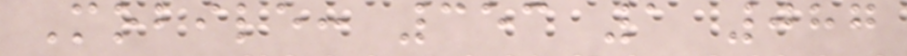Mobile: 353 1 087
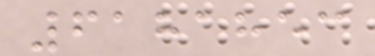6181853
